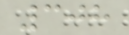308
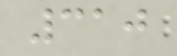310
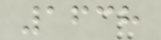1638
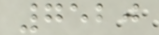7520
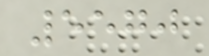5570
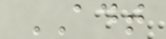ADT
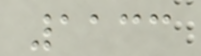1133
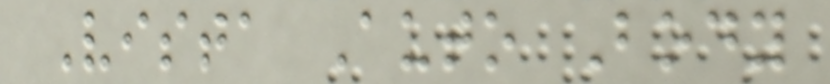Vista Auto Body
